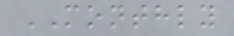MONTHLY
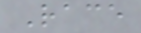Race
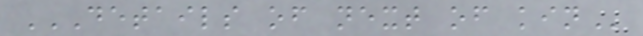DETAILS OF NEXT OF KIN
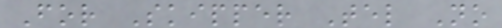For Skipper Tel No
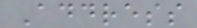Address
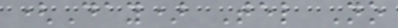(Day) Tel No
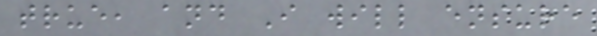true, and I will ensure
